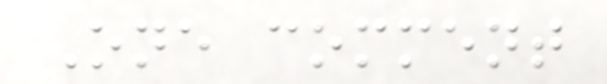One comment
